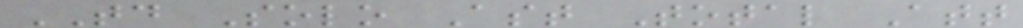TD Solo Ast Total Att
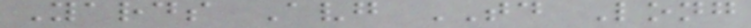Yards Avg TD Long
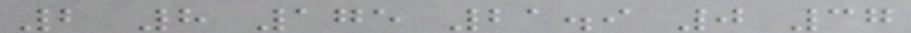2 8 175 21.9 0 37
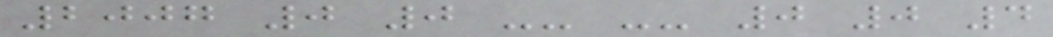2007 0 0 -- -- 0 0 4
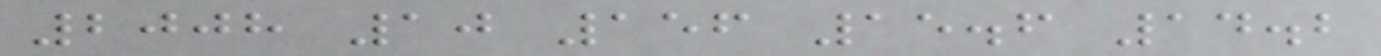2008 10 156 15.6 14.2
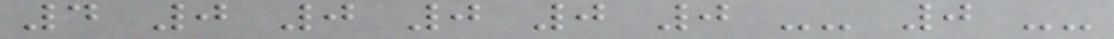4 0 0 0 0 0 -- 0 --
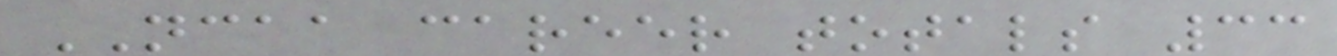NCAA career totals 33
